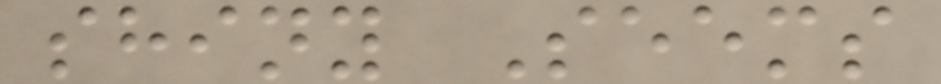shiny Seems
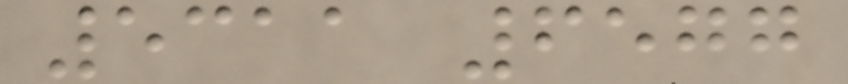5311 6577
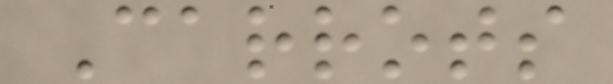Carrots
